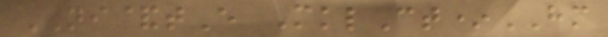NI&tE MklCt*HM
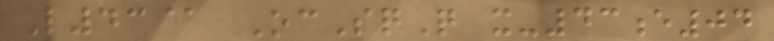L43@ OcSqQ x-43e04
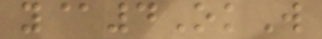y@4OkW
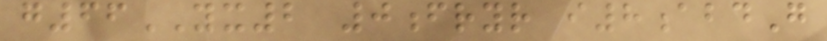g66YX2 0fryr i8abdG
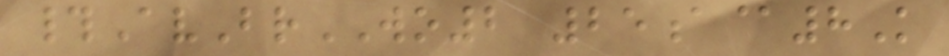#AvBrWO2 25a@8K
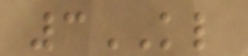3KL
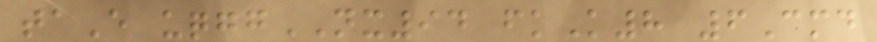taE uqggNX94 fkK8 6Cmd
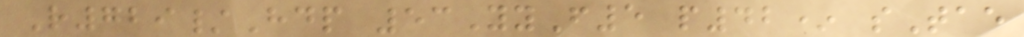R729/Hdp 53YyF5 p42* sTae
